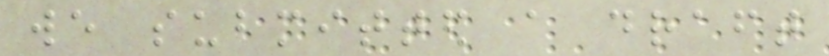we submitted a draft
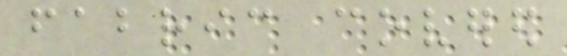fabric covered
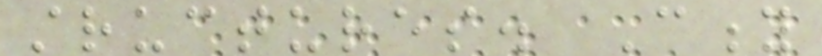structures. City
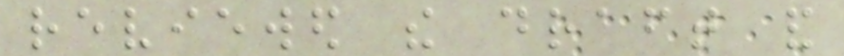reviewed the draft and
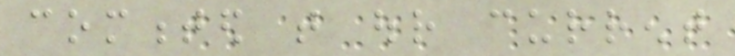commented that our current
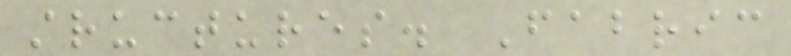structures. Fabric
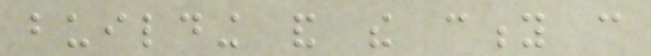building and the city can
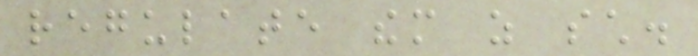regulate them as such.
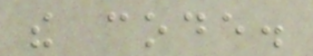the code.
